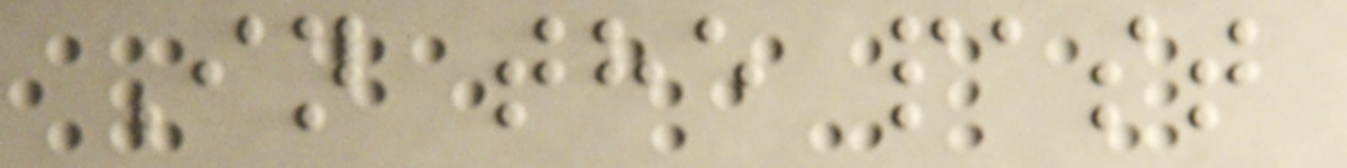In the past
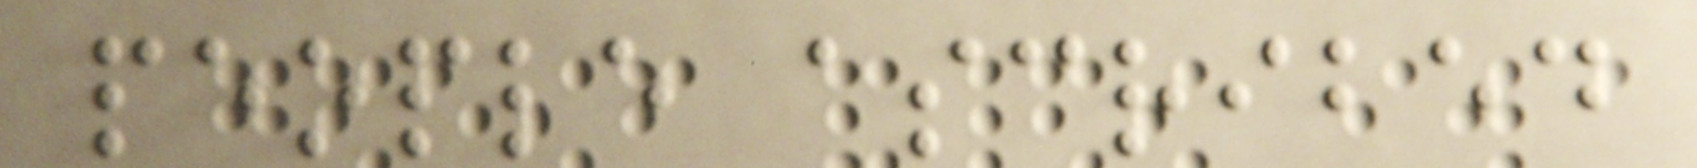people ascribed
